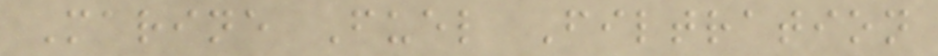Marine Fuel Filtration
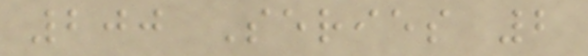200 Series 2
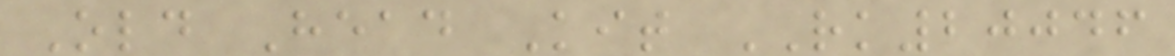Old Head Kit RK20046
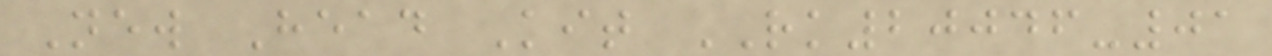New Head Kit RK20046-01
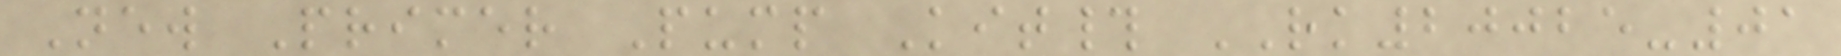New Primer Pump Kit# RK20025-01
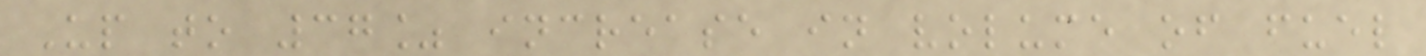Up to 37% increase in volume of fuel
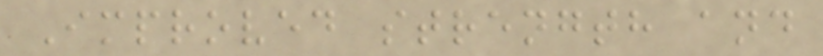Improved strength and
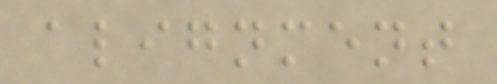alignment
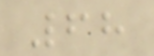68
